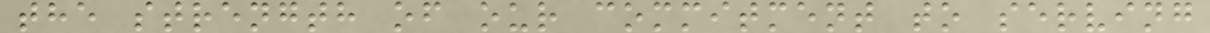the strength of our commitment to serving
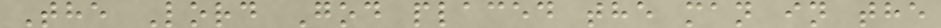The Lord God placed the man in the
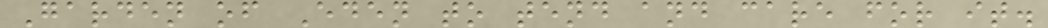Garden of Eden to tend and care for it.
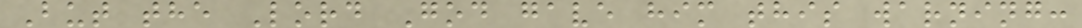But the Lord God gave him this warning:
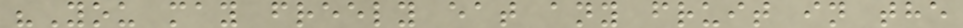"You may freely eat any fruit in the
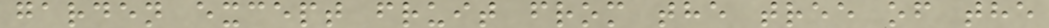garden except fruit from the tree of the
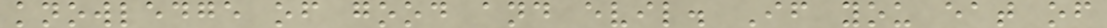knowledge of good and evil. If you eat of
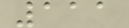111
